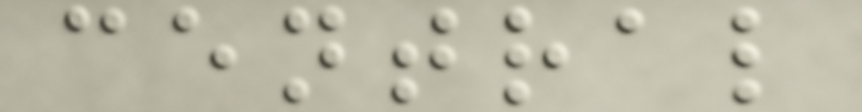central
